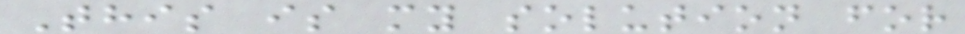This is my solution for
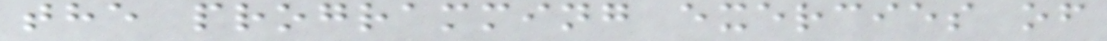the programming exercies of
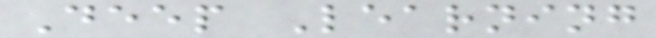Deep Learning
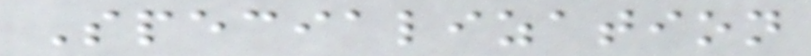Specialization
